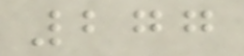277
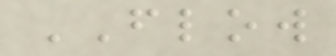FLOW
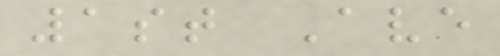1st Ave
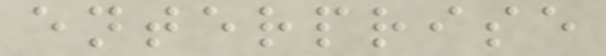enterprise
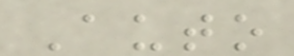Auto
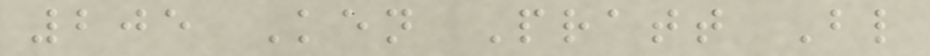205 Ken Pratt Bl
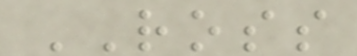ROSS
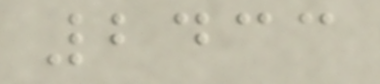2433
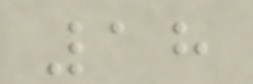18
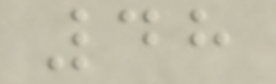48
